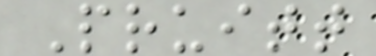Pruitt
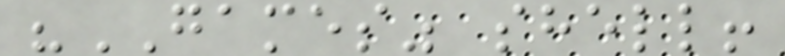"GAMES" shell!
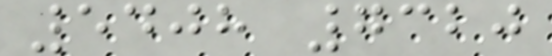5408 7320
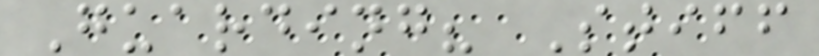Guarding? Stiff
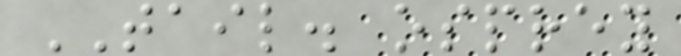TAIL. osprey
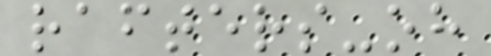rafters-oh
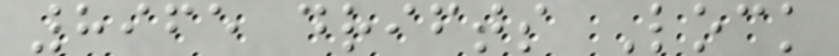8965 drifts Lock
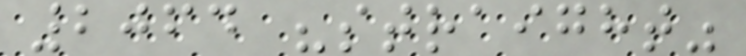2064 "straight"
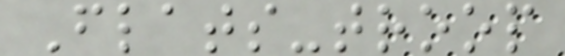Flats-troop
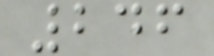246
